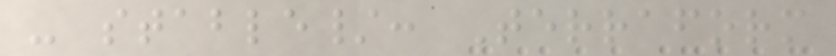- stable/: Terraform
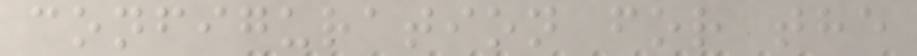configuration for the
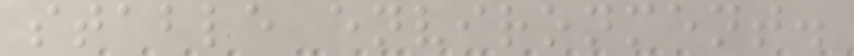stable environment.
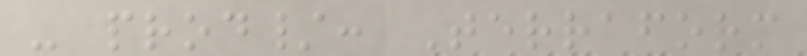- prod/: Terraform
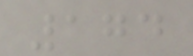174
